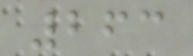263
